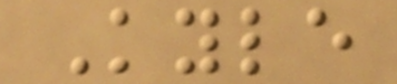Kyle
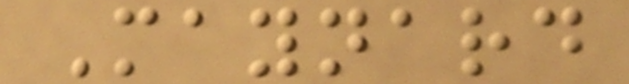Maynard
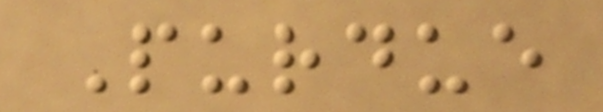Purdue
